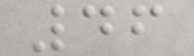46
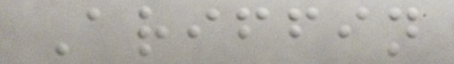Ariffin
